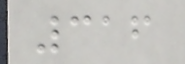316
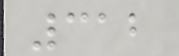312
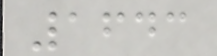1643
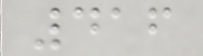416
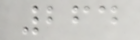264
